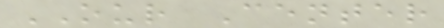OUR Center
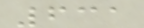631
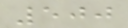500
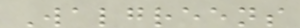Walgreens
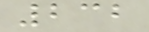232
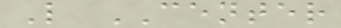L CENTER
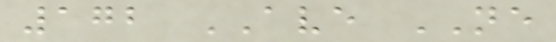172 AVE NE
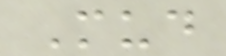Mud
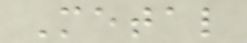Metal
